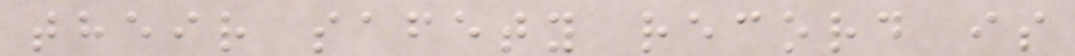their safety record is
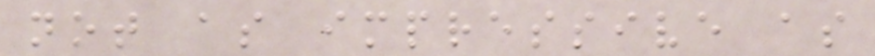not as impressive as
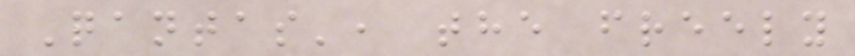Qantas', the freely
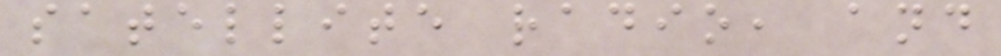satellite radio, and
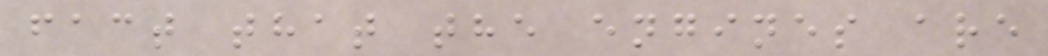fact that the engines are
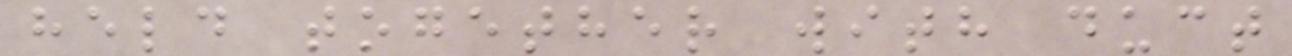held together with duct
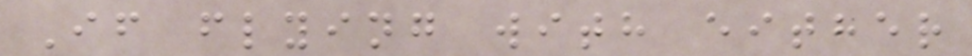If flying with either
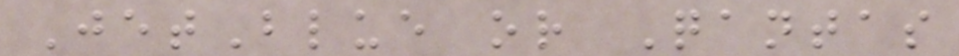JetBlue or Qantas
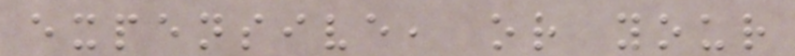expensive, or your
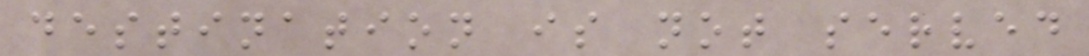destination is not served
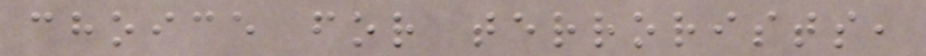choice for terrorists,
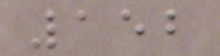152
